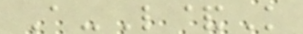A-L&K
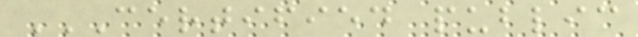CERTIFIED PUBLIC
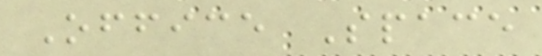Office Space
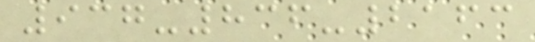937-836-2163
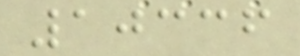10336
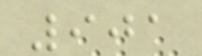901
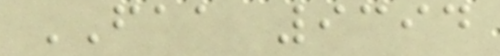FAA 9394
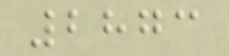2873
